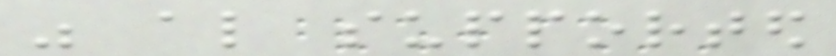was also supported
